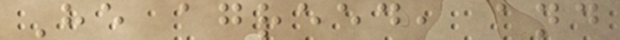He agreed, and
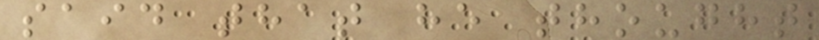said that he thought
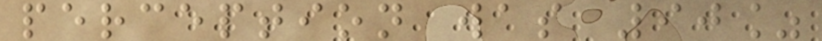perception was 90%
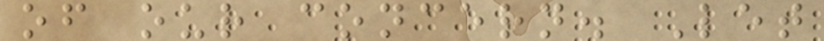of our concern. Let
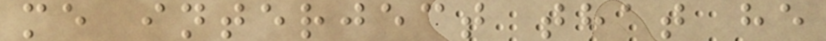me interject that he
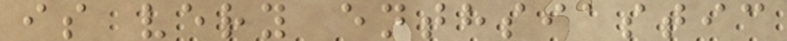is very enthsiastic
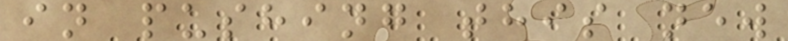in pushing this new
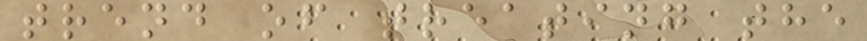trend of treating the
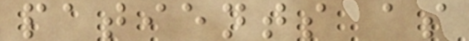patients as
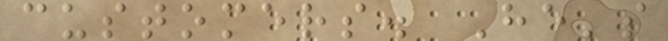customers. He's
